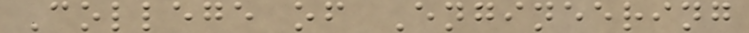College of Engineering
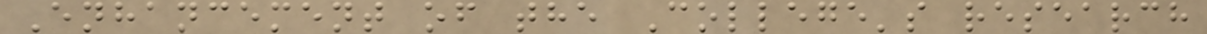Enhancement of the College's research
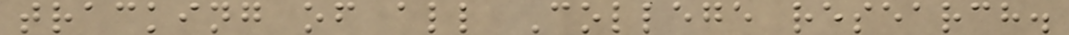tracking of all College research.
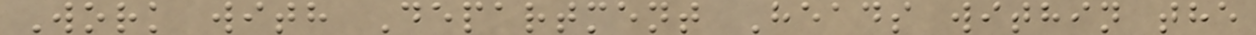Work with Department Heads within the
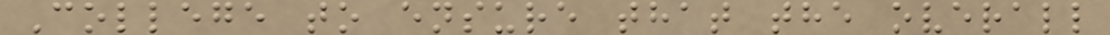College to ensure that the overall
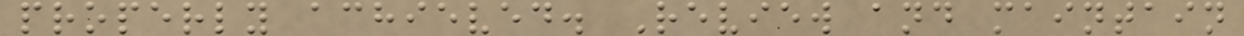properly achieved. Review and maintain
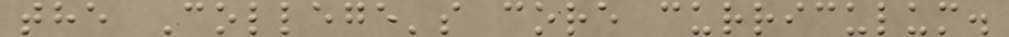the College's core curriculum.
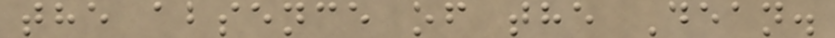the absence of the Dean.
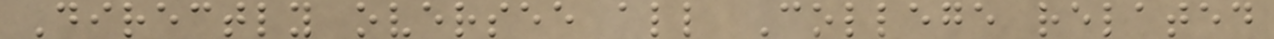Directly oversee all College related
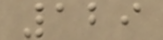129
